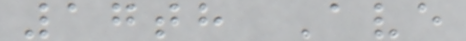17th Ave
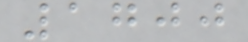1700
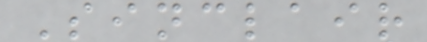Sinclair
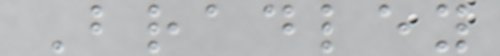Bradley
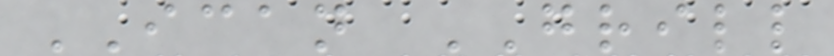ICAN GRILL
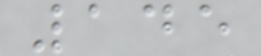145
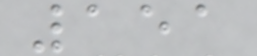151
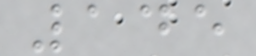145
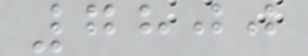7800
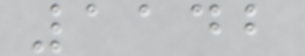1142
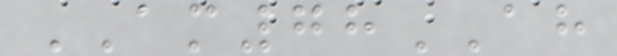AM78AH
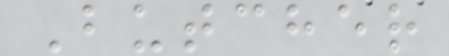Butcher
